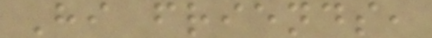Hi friends,
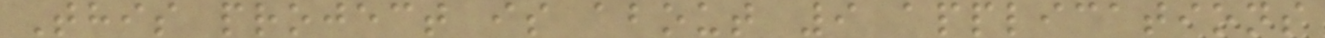This project is about 9 applications
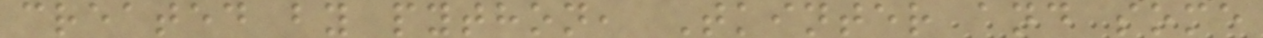created by python, Tkinter and some
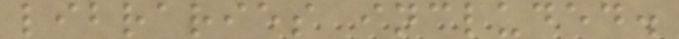libraries included.
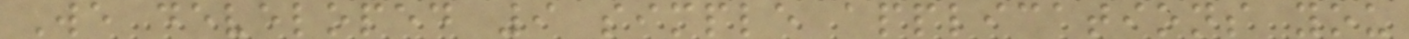We developed 9 simple applications you
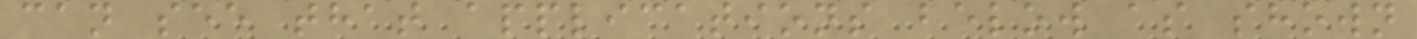can see that applications below as shown
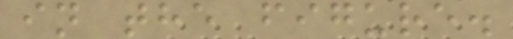in the figure.
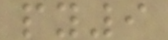py9
